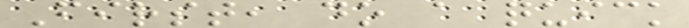First, do a quick
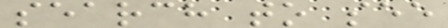search to see
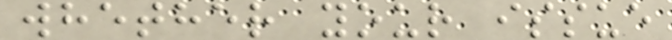whether your issue
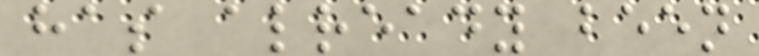has already been
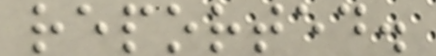reported.
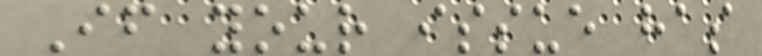If your issue has
